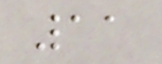11
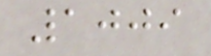1009
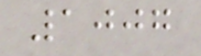1007
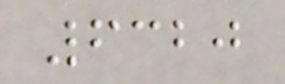6320
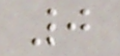0
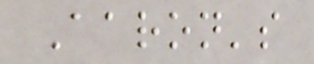Aaron's
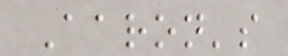Aaron's
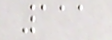111
